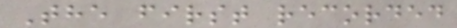The first recorded
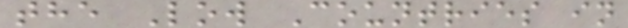the Low Countries in
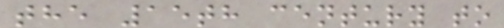the 15th century to
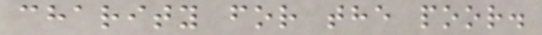charity for the poor.
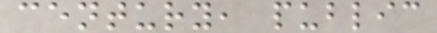century, public
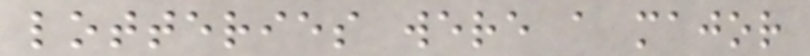lotteries were a major
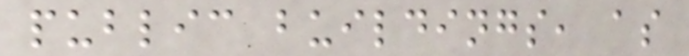public buildings, as
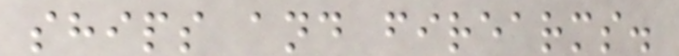ships and firearms.
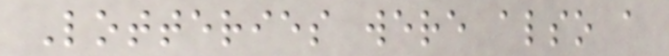Lotteries were also a
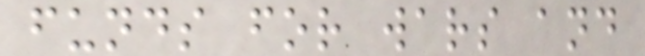funds for wars and
